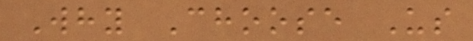Why Choose Us
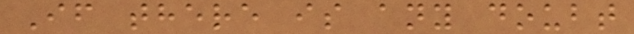If there is any doubt
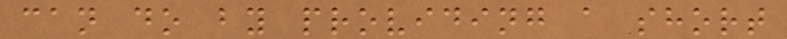can do by providing a short
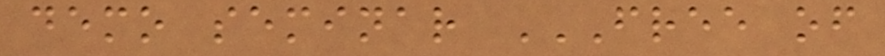demo seminar FREE OF
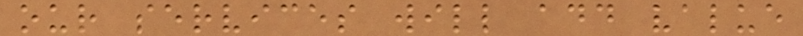our services will add value
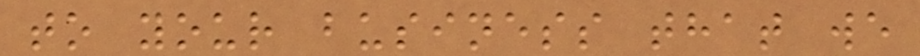to your business that we
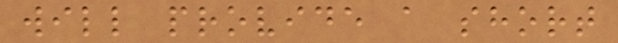will provide a short
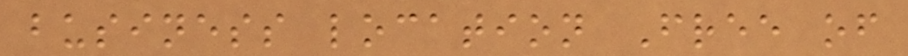business location Free of
